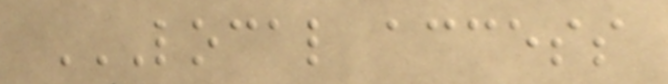LOCAL ACCESS
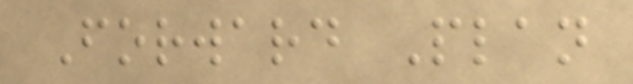Forward Plan
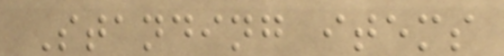Standing items
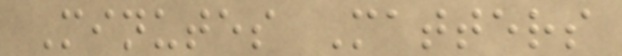Minutes Matters
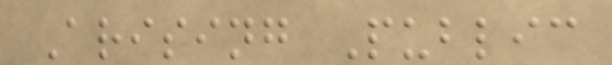Arising Public
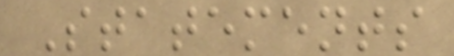Statements
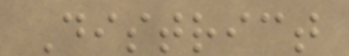District
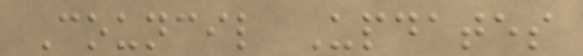Council Updates
